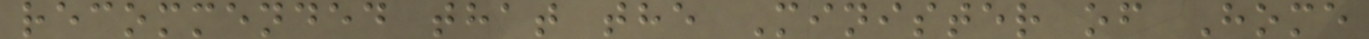recommended that the Minister of Home
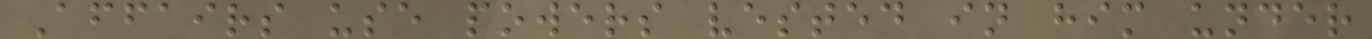Affairs use powers vested in him under
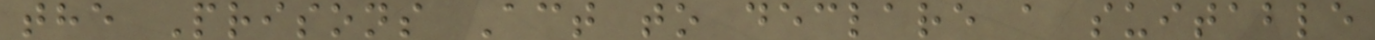the Prisons Act to declare a suitable
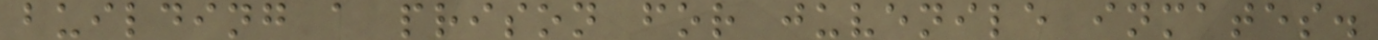building a prison for juvenile inmates.
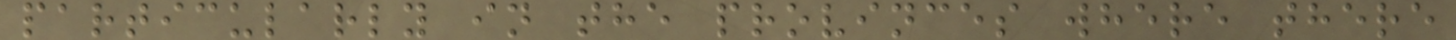particularly in the provinces where there
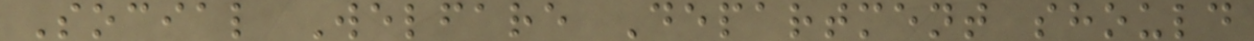Social Welfare Department should
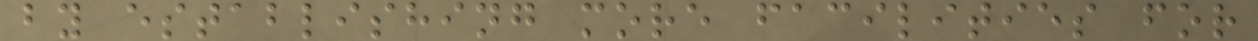by establishing more facilities for
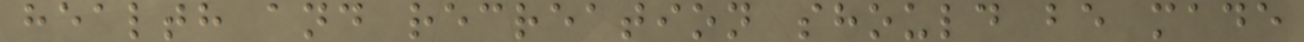health and recreation should be made
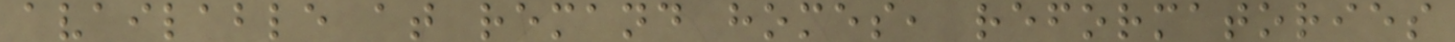available at remand homes, reformatories
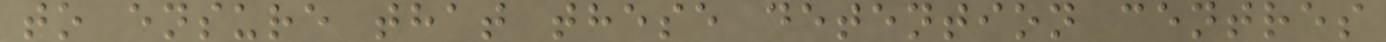to ensure that these detention centres
